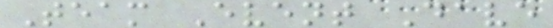Team Event Dave
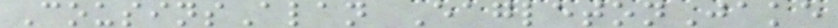CousinsAlan EagletonJake
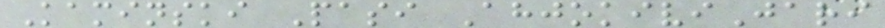Kaminski Pasi AhjokiviJari
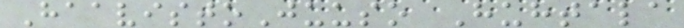HaavistoJuuso Huhtala
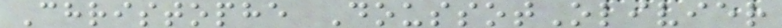Christophe DoussotOlivier
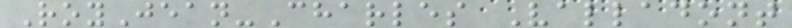RoyJean-Charles Valladont
